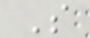S
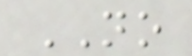NO
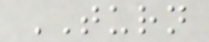TURN
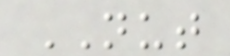NUT
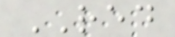RED
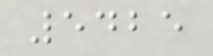5425
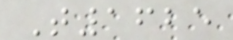T1625
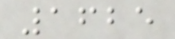1625
